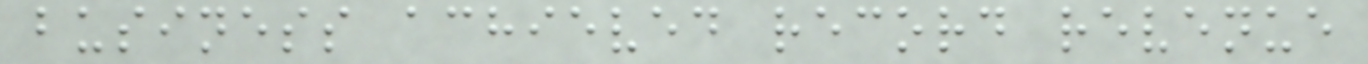business achieved record revenue
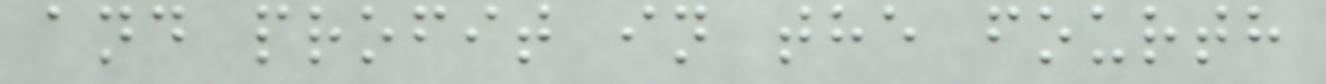and profit in the fourth
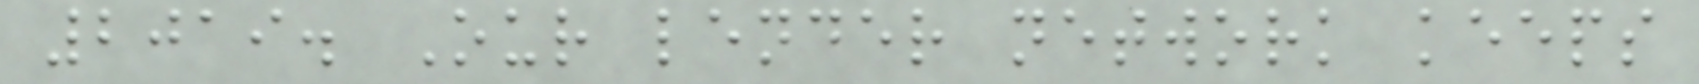2019. Our lender network keeps
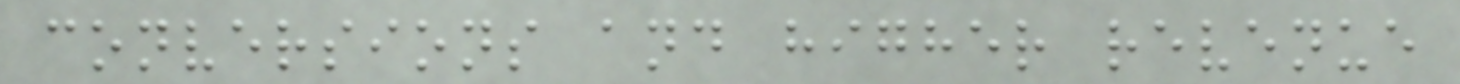conversions and higher revenue
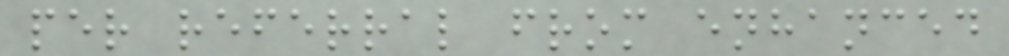per referral from enhanced
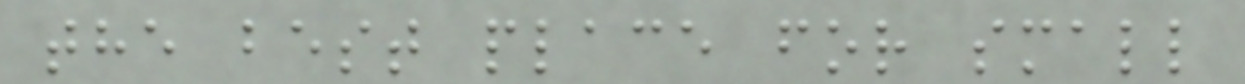the best place for small
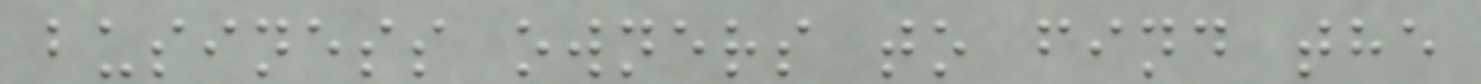business owners to find the
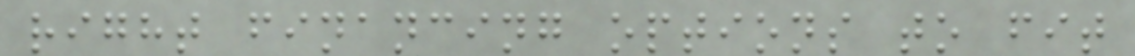right financing options to fit
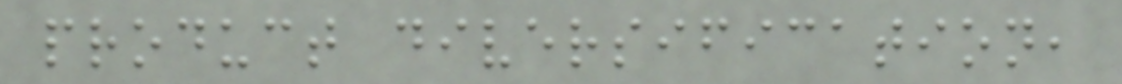product diversification,
